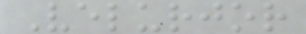Velurjor
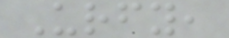Urfy,
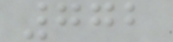772
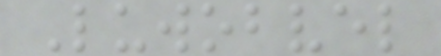Luwobvel
